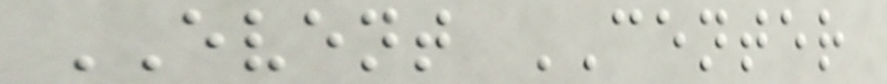EVENT CENTER
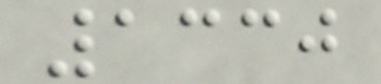1330
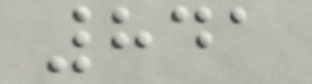841
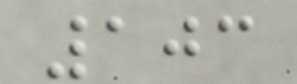103
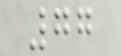77
